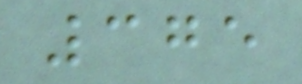375
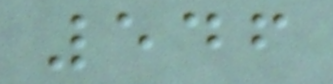546
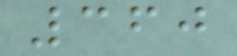360
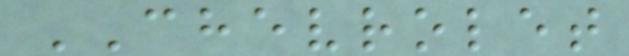CHEVROLET
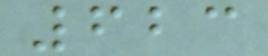623
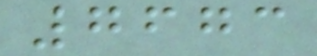7673
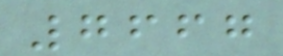7667
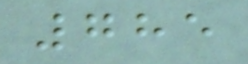785
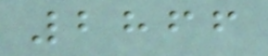2866
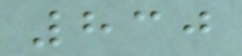830
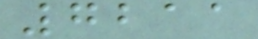7211
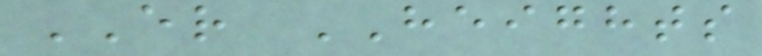ER HEIGHTS
